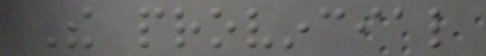The provincial
